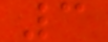3
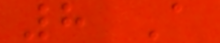8 A
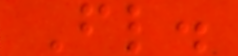Fl.
